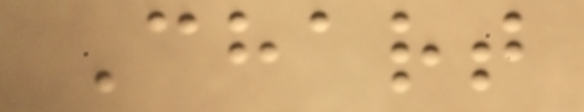Chart
